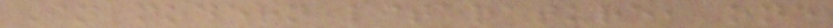In modern literature, one
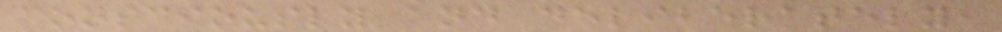consciously and deliberately,
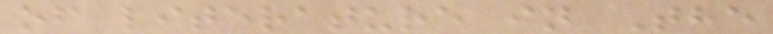of literature in The
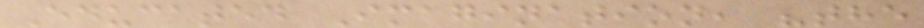Educated Imagination, "the
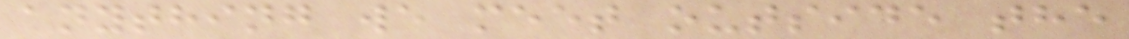anything we meet outside the
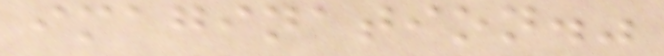imagination."
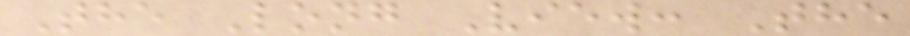The Long View: The
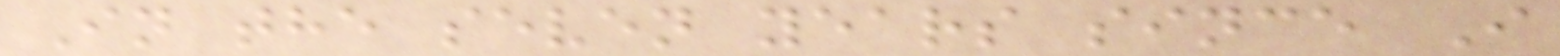In the seven years since I
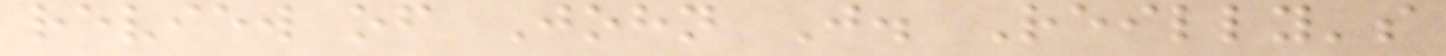review of John J. Reilly's
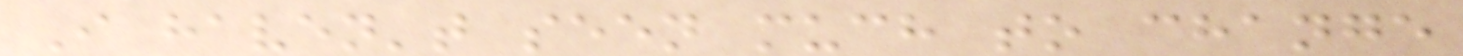I haven't seen much to change
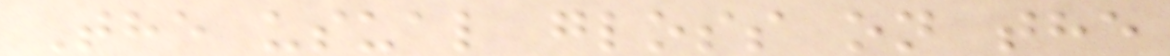The usual gloss on the
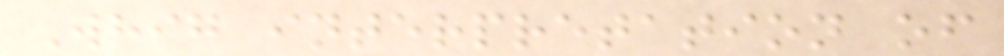Whig interpretation of
